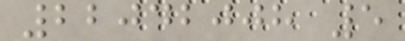22042008 5
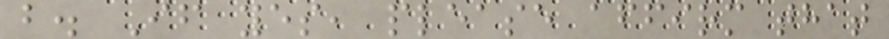b. If yes, please affirm that
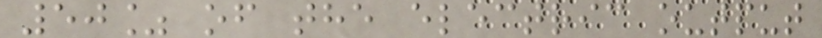50% of the electric output
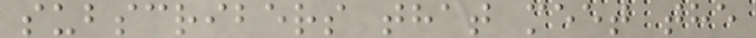subscribers that meet the
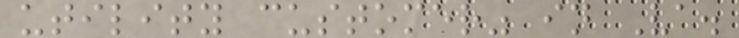utility customer" in Va.
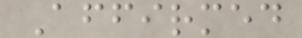Affirmed
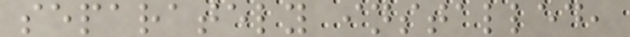separately installed,
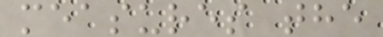measures the
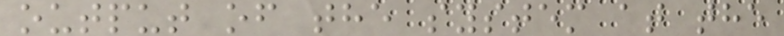output of the system at the
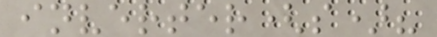inverter(s)?
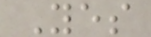Yes
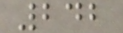242
